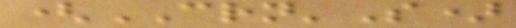(CRN'S)
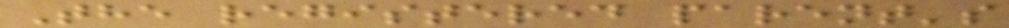The registered parent's
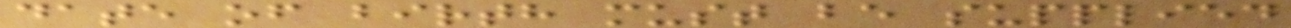date of birth must be supplied
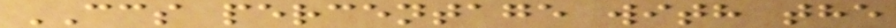CCS percentage with the
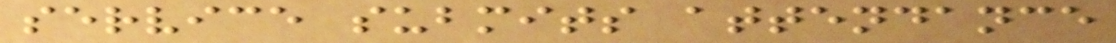service submits attendance
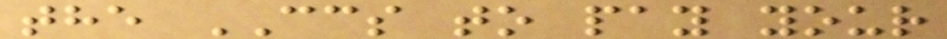the CCS to pay your
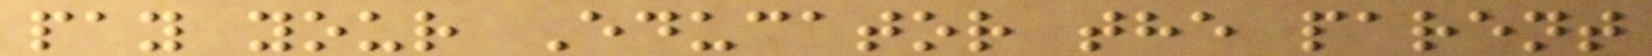pay your Educator the parent
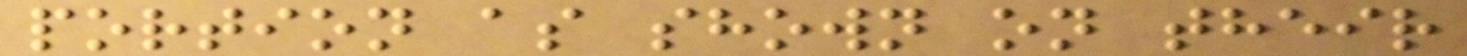portion as shown on their
